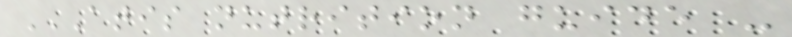ATIS NUTRITION GUIDE -
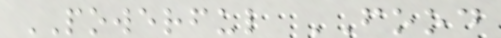POWERFUL FOOD
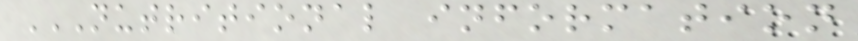NUTRITIONAL INFORMATION
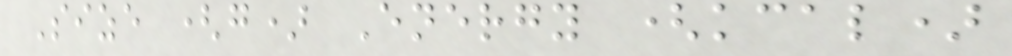Size (g) Energy (kcal)
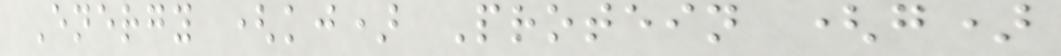Energy (kj) Protein (g)
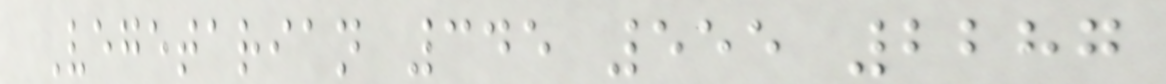Vegetarian 345 555 2287
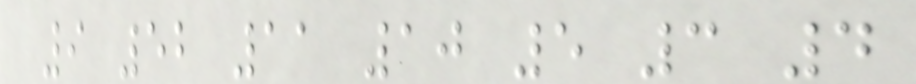9 52 11 10 5 3 4
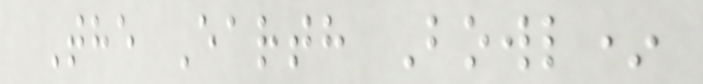The Earth Bowl*
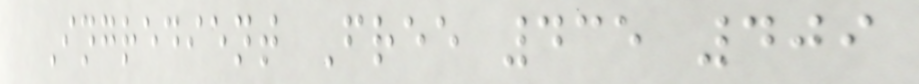Ingredient Free 435 409
